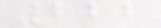222
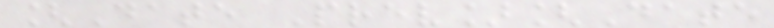[Date Prev][Date
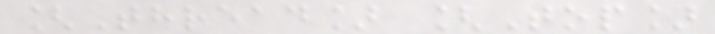[Thread] [Top]
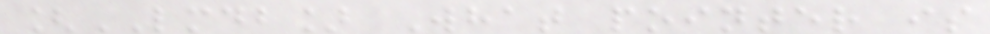[LMDB] What pointer is
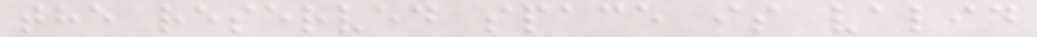the reserved space is valid
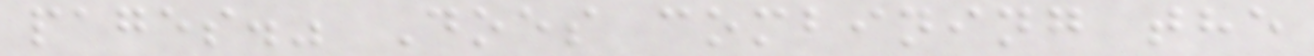pages." Does combining the
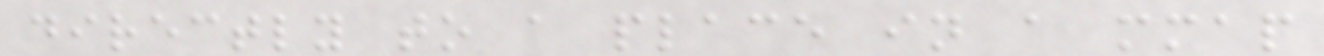directly to a place in a mmap
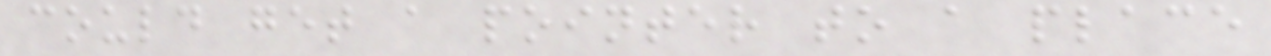could get a pointer to a place
